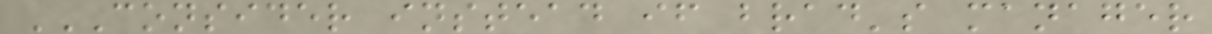CONSIDER INSTEAD IF BRAD'S MANAGER
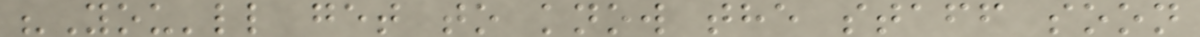"You'll get to know the staff soon
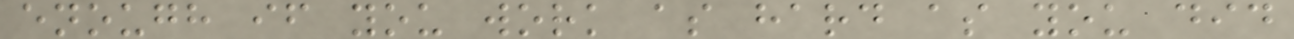enough if you work as hard as you did
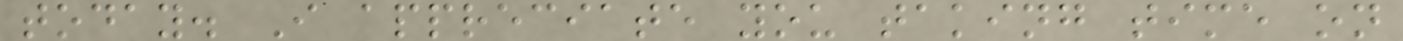today. I appreciate you taking time on
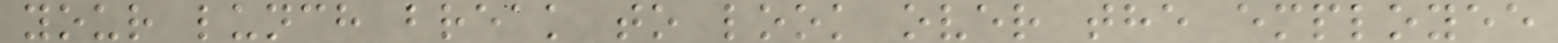your lunch break to look over the employee
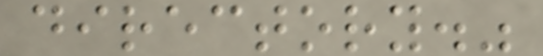directory."
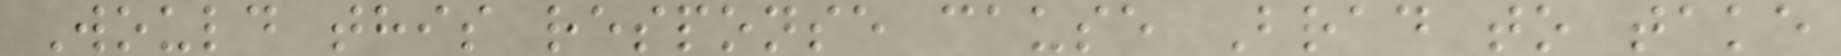Would this response cause Brad to take
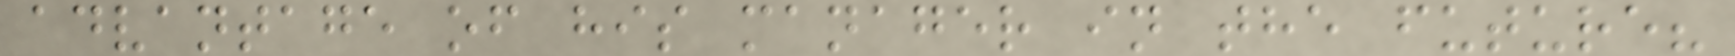advantage of his manager in the future?
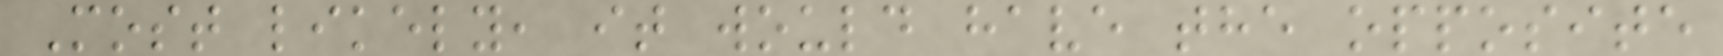Most likely, it would have the opposite
